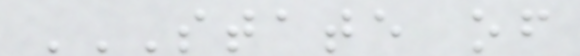STATE OF
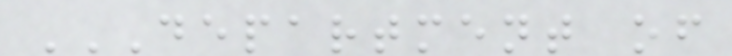DEPARTMENT OF
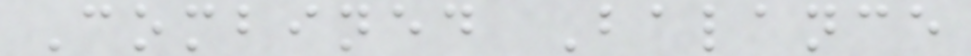Combined Balance
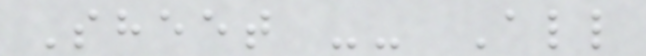Sheet -- All
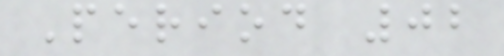Period 02
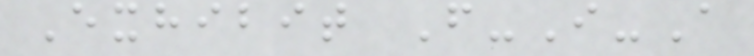Exhibit F-I-A
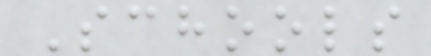Schools
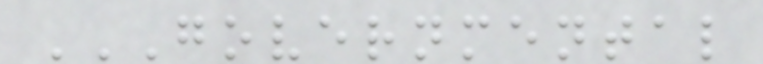GOVERNMENTAL
